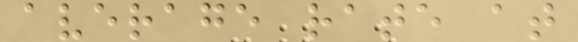average rate at
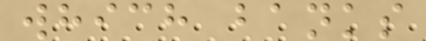which banks
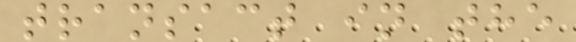transact in the
